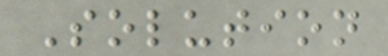Solution
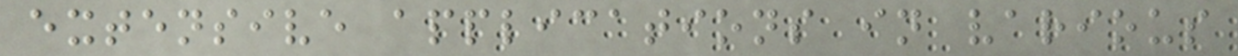extensive applications in various
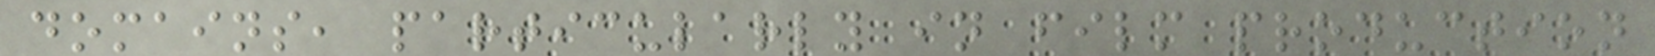domains, particularly in film production
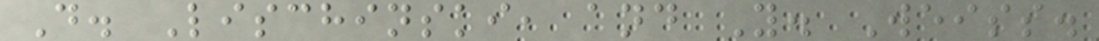D. Lischinski, and Y. Weiss.
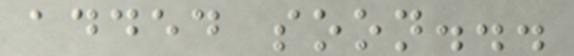added soon...
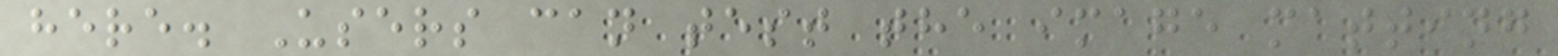here. Users can test the image matting
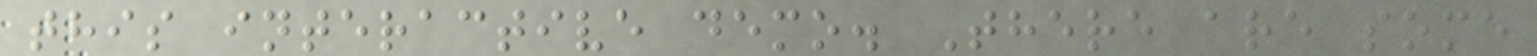this interactive demo. There are some
